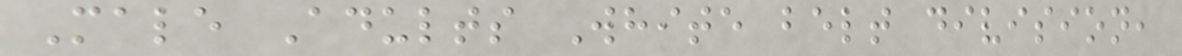Male Adults White belt division,
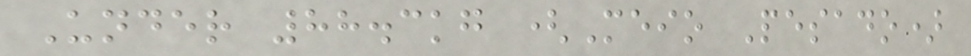Under 88.3kg (Meio Pesado)
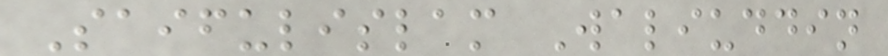Saifulislam Waliuddin
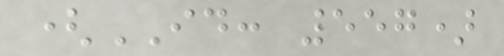(ID: 557)
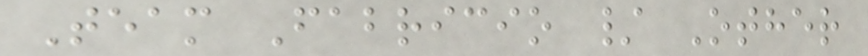Team Fabricio / Other
